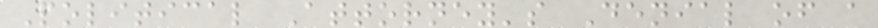Political Attorney's Denial of a
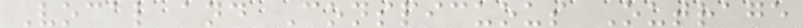Vocal and Conspicuous Outrage
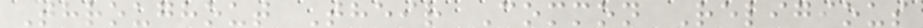Throughout Their Common Religious
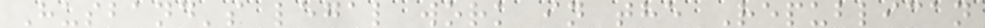Husband's legal work in the Republican
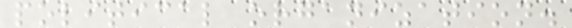political organization.
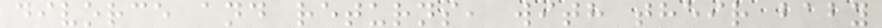divorce and returns, with their baby
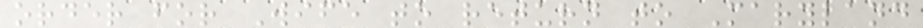order for Wife to return to Maryland
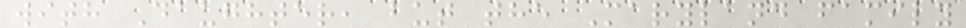with Daughter, but the Maryland family
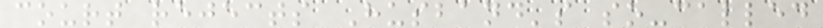court rejects Husband's so-called
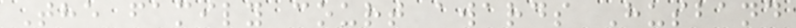The family court awards Husband
